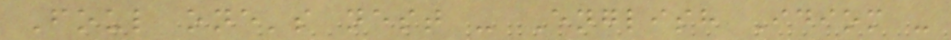Foul one's nest - English Idiom -
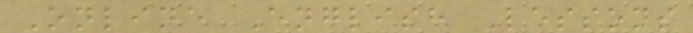Online English Lessons
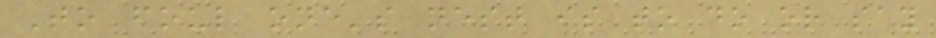To foul one's nest is to do or say
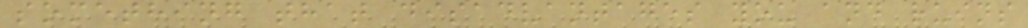something that disadvantages you and ruins
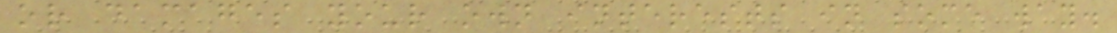or damages your own interests in some way.
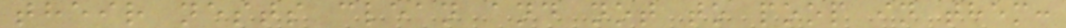their nests clean and not to poop in them:
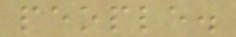people.
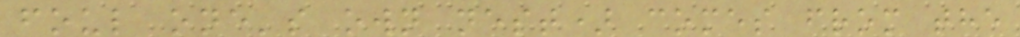foul one's own nest) comes from the
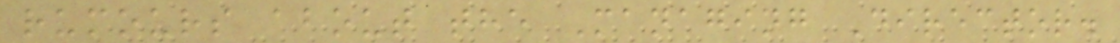rumours about the Managing Director.
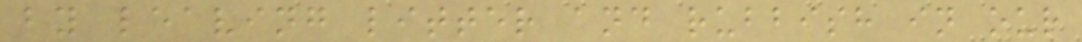by leaving litter and rubbish in our
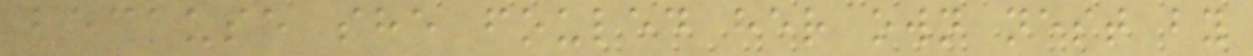because she fouled her own nest by
